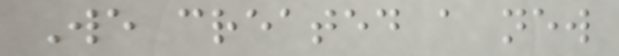We created a new
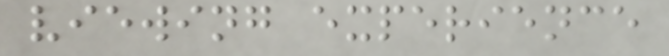viewing experience
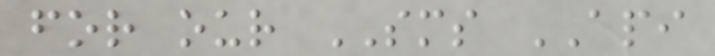for our SMS API
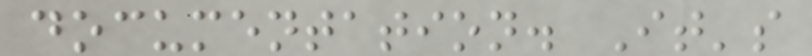documentation. It's
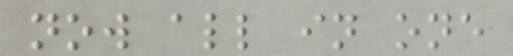now all in one
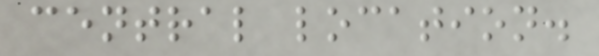central location.
